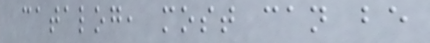catalog, most can be
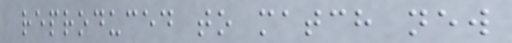reproduced to match new
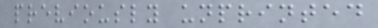previously unprinted
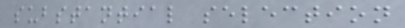substantial selection
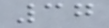37
